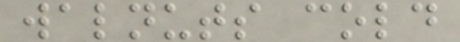walnuts cold
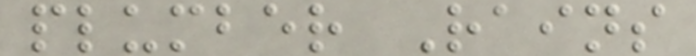plumber Rains
